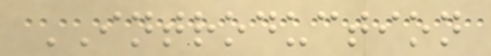INTRODUCTION
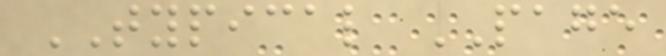TYPICAL PAGE
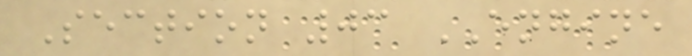Section 03 ENGINE
